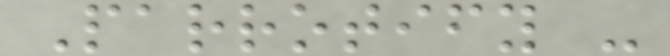Parrotify -
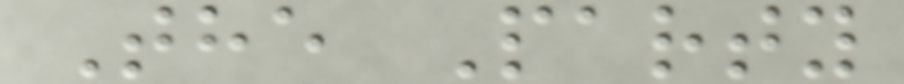The Party
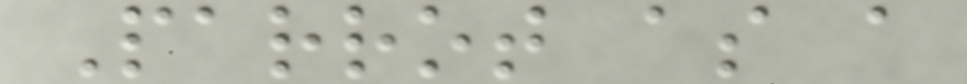Parrot as a
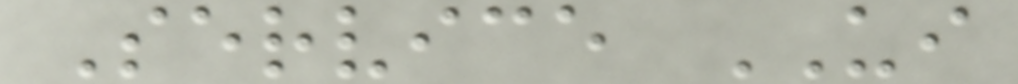Service UI
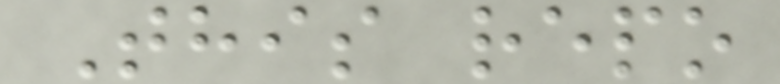This repo
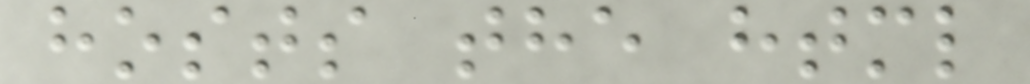hosts the html
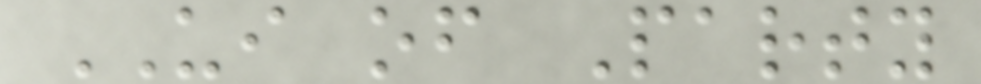UI of Party
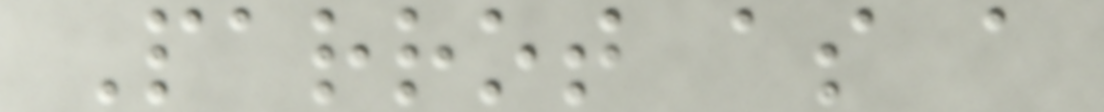Parrot as a
